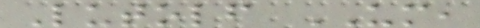Lutolf UM,
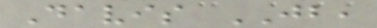Davis JB,
